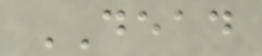DEAD
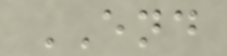END
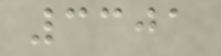3301
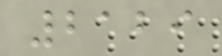2129
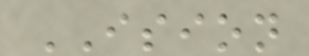ISION
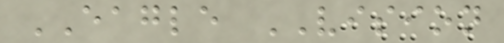EAGLE VISION
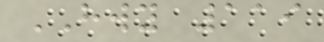HWY 119
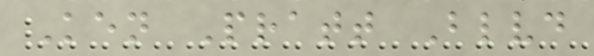Ken Pratt Blvd
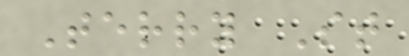Terry St
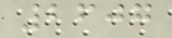2607
